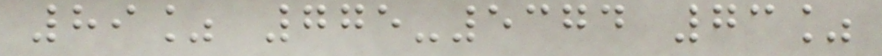89% 775-5374 73%
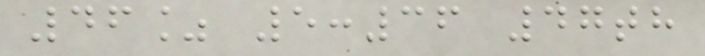46% 5:36 47th
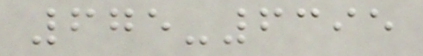675-6395
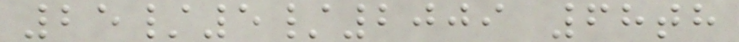25/5/2009 68th
